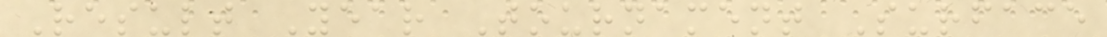Result Year Tournament Surface
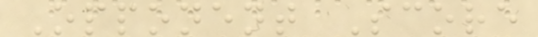Opponent Score
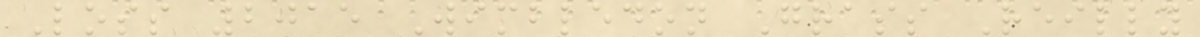Loss 2015 Wimbledon Grass Reilly
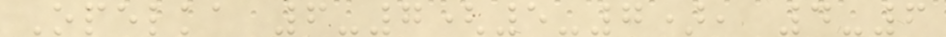Opelka 6-7(5-7), 4-6
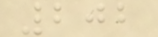202
